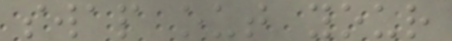swap out your
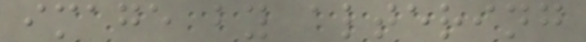image by altering
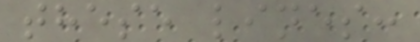these lines:
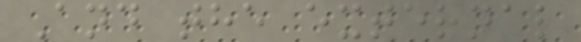And the external
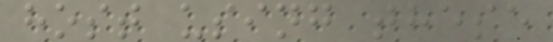host using these
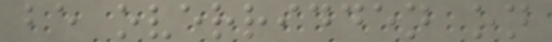be overridden on
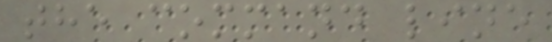the command line
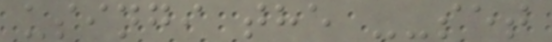usingi the --set
